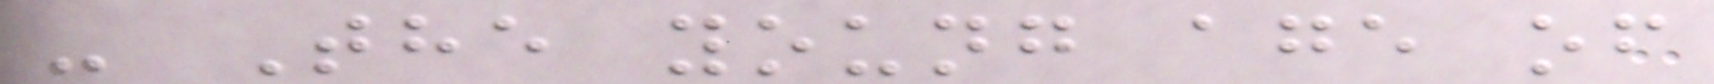- The young age of
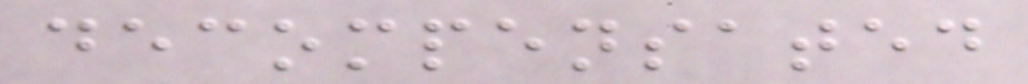decompensated
